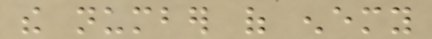the number of enemy
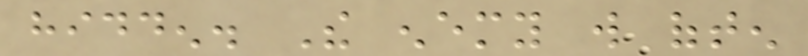hidden. The enemy will often
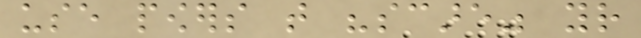use powers that "scare" your
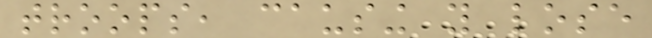troops, causing you lose
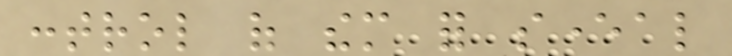control of them for several
